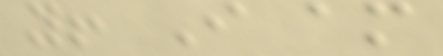you! I am
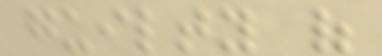guilty of
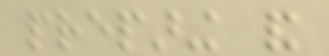preparing and
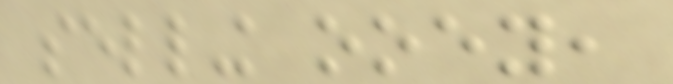selling ooey,
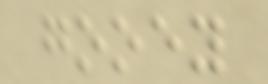gooey
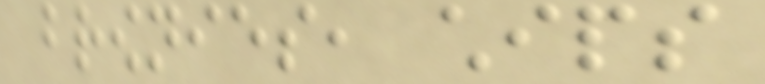brownies, chips
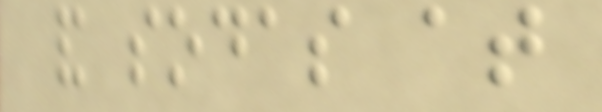and sodas at
